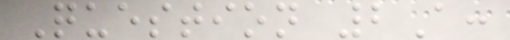Question 2A:
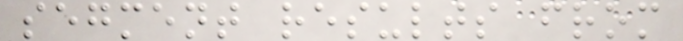segment results from
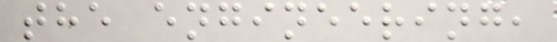the engineering,
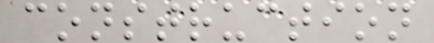construction
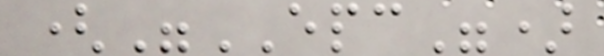("EPC")
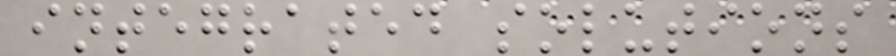integrated solutions
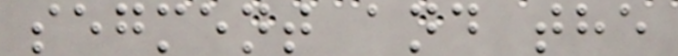segment and the
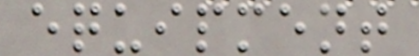equipment
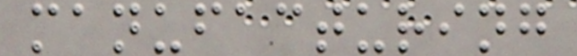manufacturing
